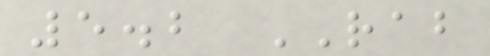5.2 RAB
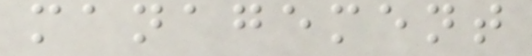management
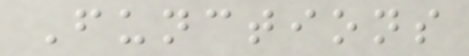Functions
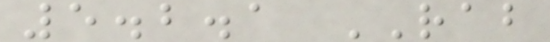5.2.1 RAB
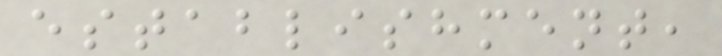establishment,
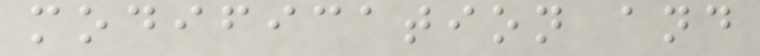modification and
